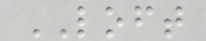LOFT
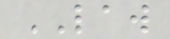LAW
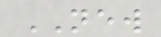NEW
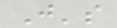J's
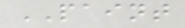PAINT
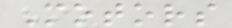Motors
